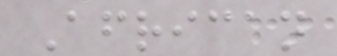African
